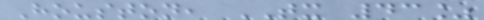Houston, TX 43%
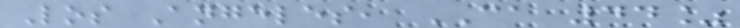Los Angeles, CA 44%
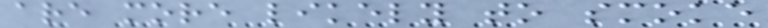are more likely to smoke
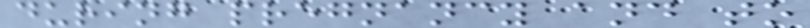during pregnancy and to
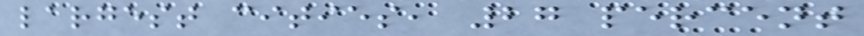largest cities, 27 percent
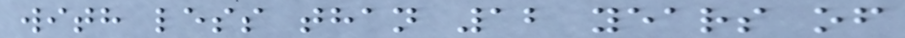with less than 12 years of
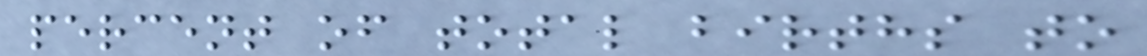percent of total births to
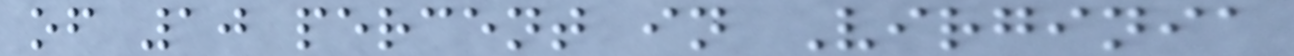of 10 percent in Virginia
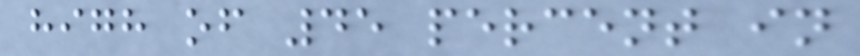high of 45 percent in
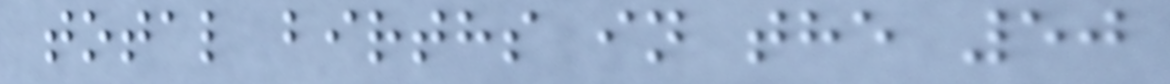total births in the 50
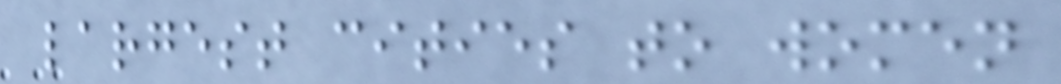largest cities to women
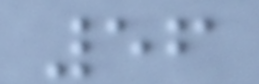56
